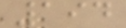194
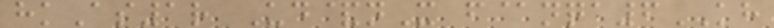hkAs1r Ud&nX f@nqa6KH
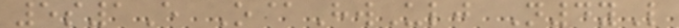5s1E O@HwUlj N4yL
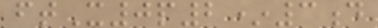ftX0p2*3d
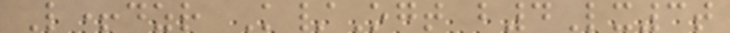L+dzr K/Ogt b4Lx3t
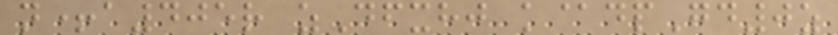n+a405r zDfxhj k@dpGd0z
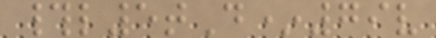#l5tD*79v
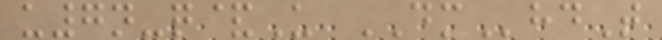u7n-q&U DMhdT
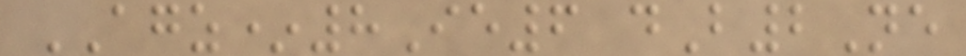AGZ*8Ie6 dB2Ne
